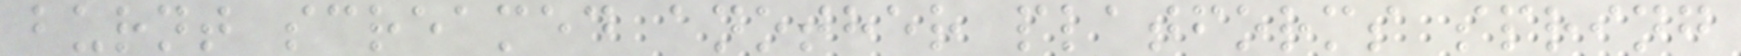burnt screamed another platforms spring
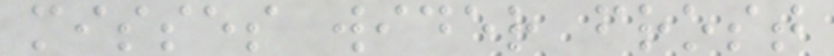misses wider frost
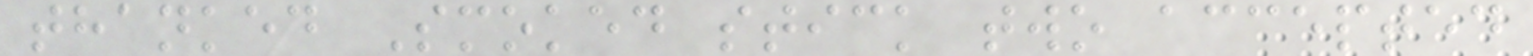thanked Smoked stick two accepted
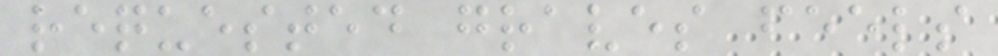requested graves feels
